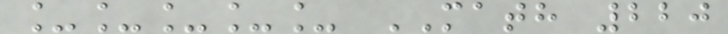_____ MATH 220
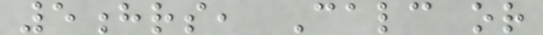5hrs, Calc or
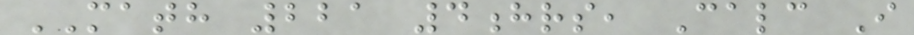MATH 221 4hrs, Calc I
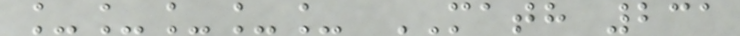_____ MATH 231
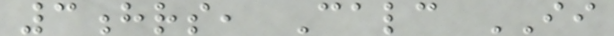3hrs, Calc II
